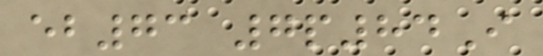eb73 7p84I
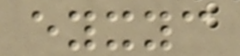eyxyc
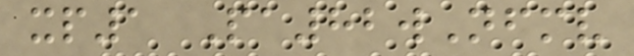xp1 Pa82wNfmv
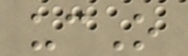ucO
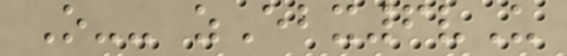O-- zEbx6vU
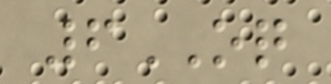6OQ
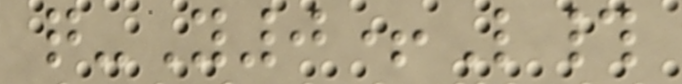q-Y0+L#
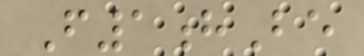F1hBe
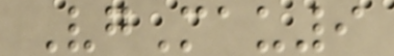VgMau9
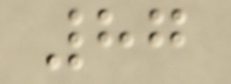87
